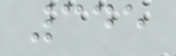345
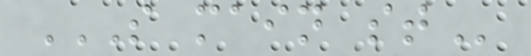S MAIN ST
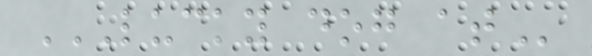LUCKY DOG AT
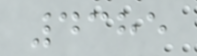4385
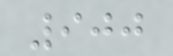900
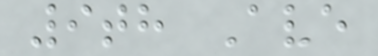9th Ave
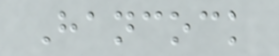Hancock
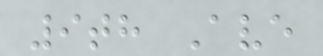9th Ave
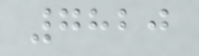7820
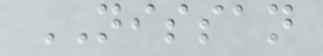NISSAN
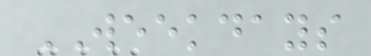WEEKDAYS
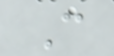C
